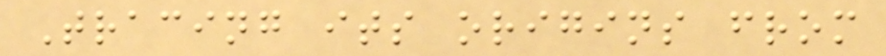Tracing its origins from
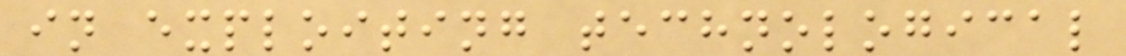in exploiting technological
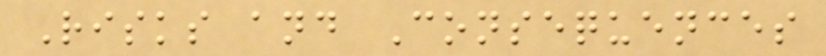Risks and Consequences
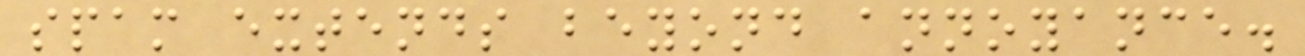spam extends beyond annoyance.
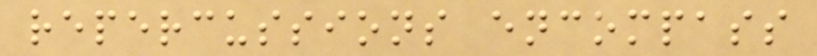repercussions encompass
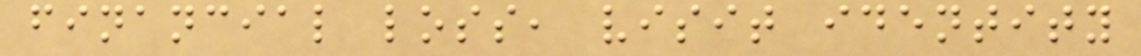financial loss, visit identity
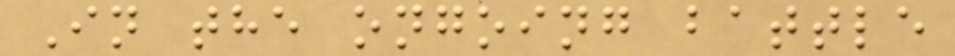In the ongoing battle
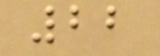22
